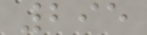295
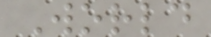World
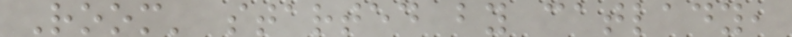Room' started by catlady,
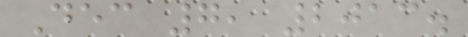Dec 7, 2013.
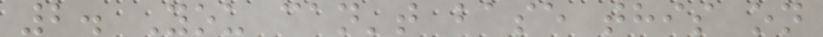2. You can't base this on
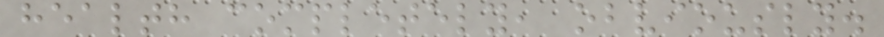health completely, obviously.
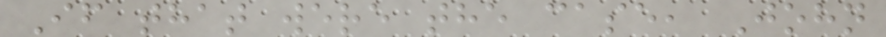If that were the case, John
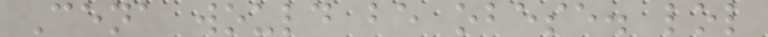Cena would be obese. lol
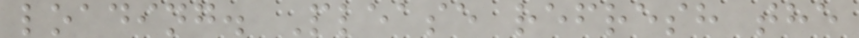loading. Please refresh the
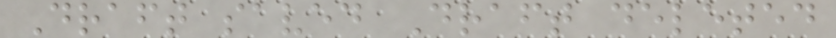Draft saved Draft deleted
